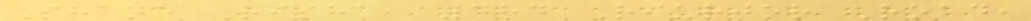Shane Risha, 484 Riurjor Road,
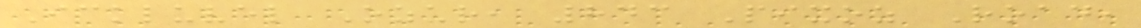Ickluvel Ozur, 843 Pixoz Road,
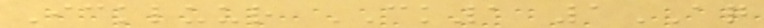Ickluur CK1 1AQ
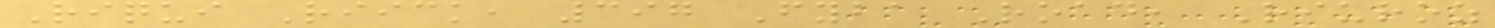Riqui Riick, 397 Fyba Road, Riuroz
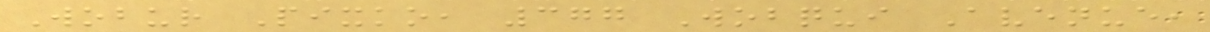Wobur Pixko, 377 Wobqui Avenue,
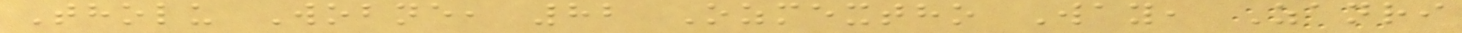Tholu Wobne, 82 Ozmextho Way, Zanri
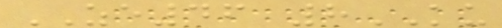ZE46 8KU
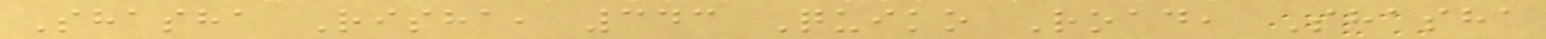Shasha Risha, 343 Quiko Road, Shasha
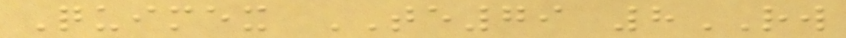Quimex TE79 8RW
